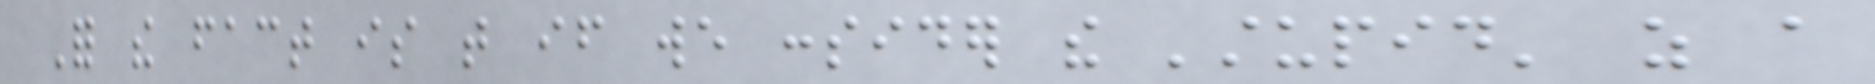For the fact is that if we consider the 'stupid' as a
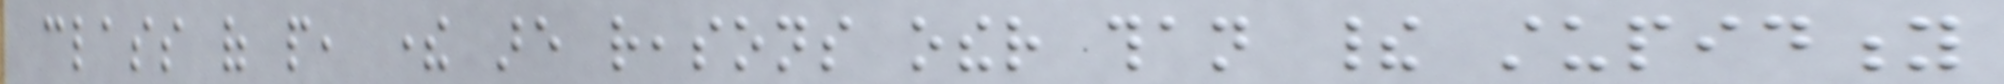class of people, there are reasons other than their stupidity
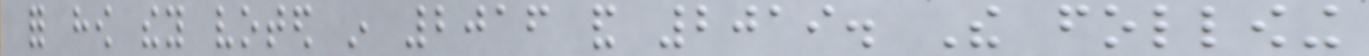for how they voted in 2016 and 2019. The following
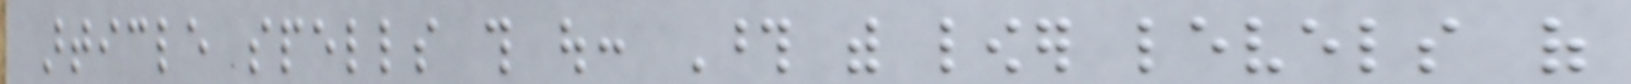article spells this out: Those with lower levels of
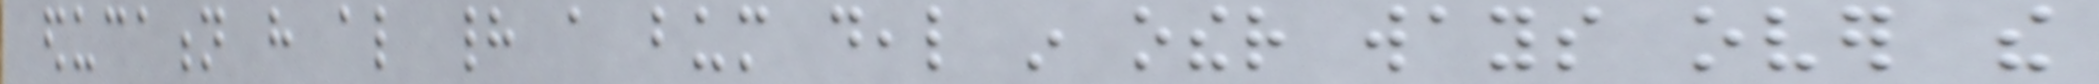education have also had a bum deal in other ways over the
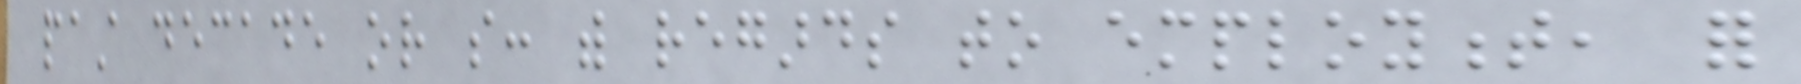past decade or so: with regards to employment, for
